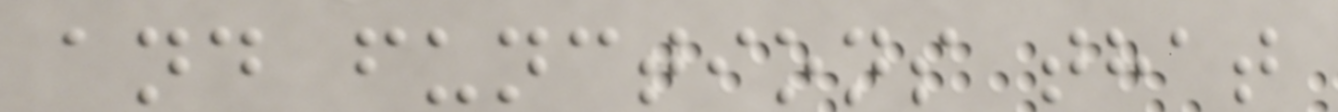and functions that
